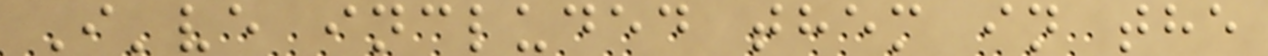I've included them in the
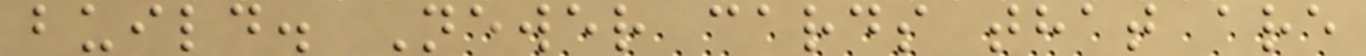build. Newer cards that are
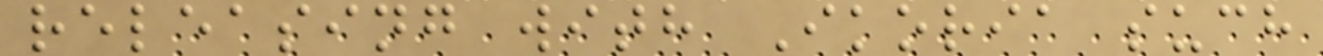releasing with Ikoria such
